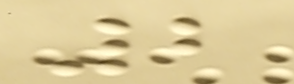2
